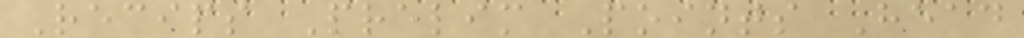Recips Prelim Points Head
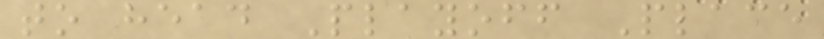to head Playoff Place
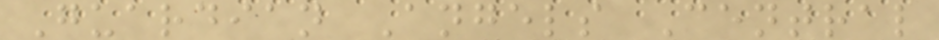Guardian Angels Central
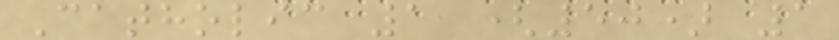Catholic 1 (50) 1
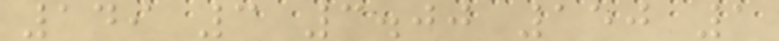149 3 3.00 150 1
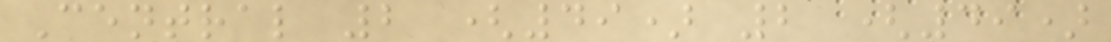Central 2 (49) 2 (49)
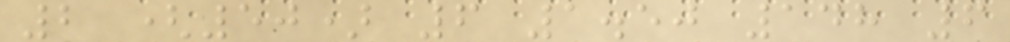2 (50) 6 1.50 148 6
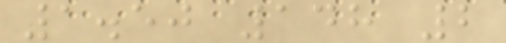1.50 148 2
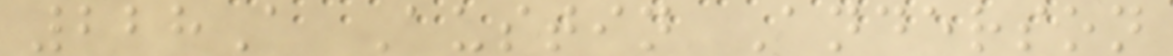228A Austin Anderson
